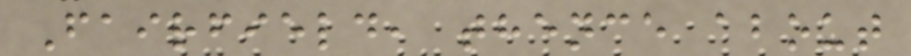Fairfield, thence about
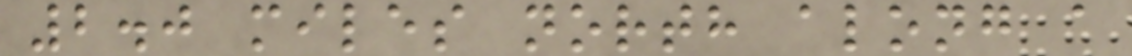2.0 miles north along a
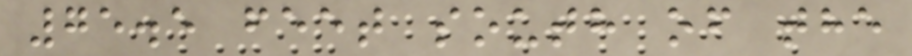75.5 feet south of the
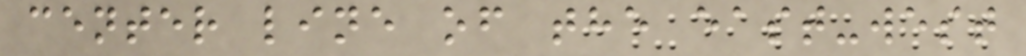center line of the east-west
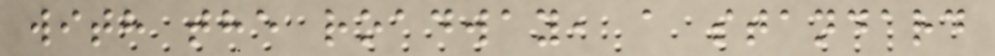with the roadway, a standard
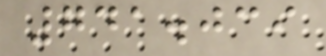741.039
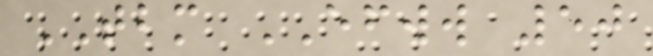TBM EFWW 50
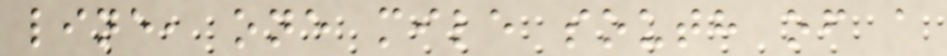line, one mile south of a
